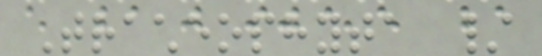Tracheophyta /
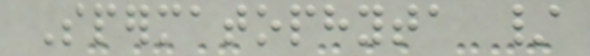Spermatophyta /
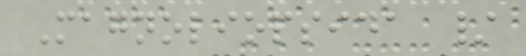Magnoliopsida /
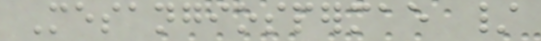Mesangiospermae /
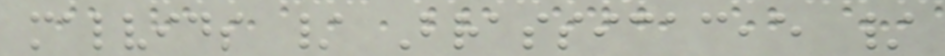malvids / Brassicaceae /
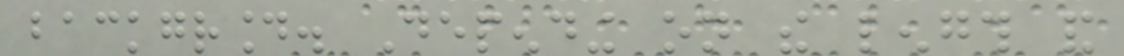background. Depending on the length and
